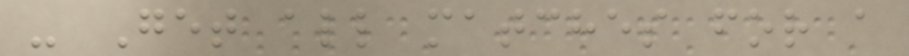- Get all matches for a
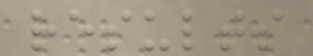results
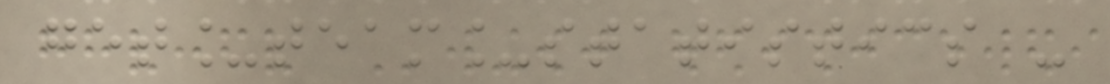get_team_statistics -
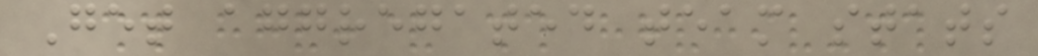Get aggregated team stats
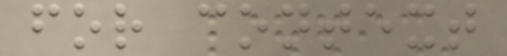for context
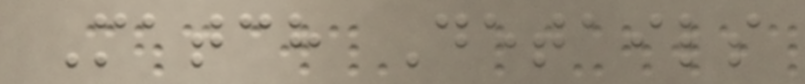Match Details
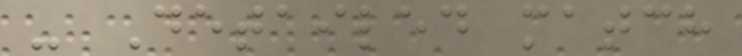- Detailed match
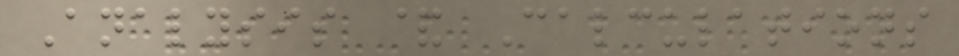Analysis & Calculations
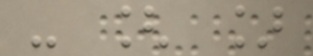- [ ]
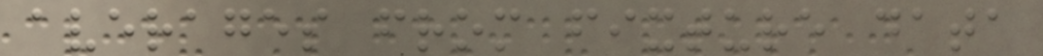averages from fixture data
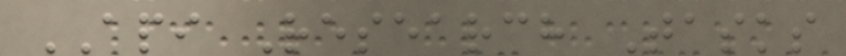API Research Tasks
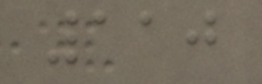110
